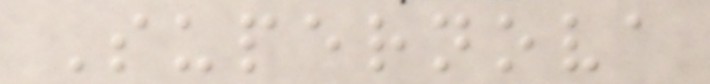Supernova
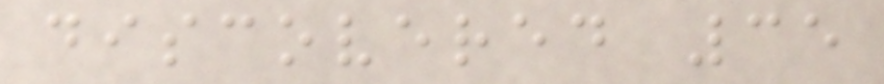discovered 35
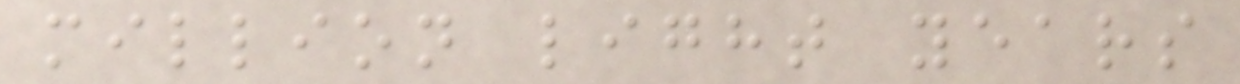million light years
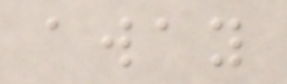away
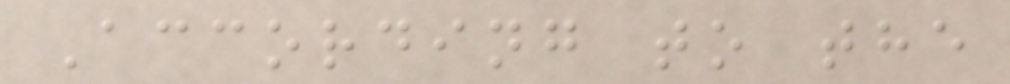According to the
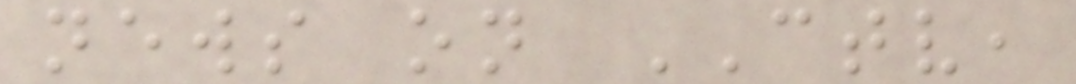news on CTV,
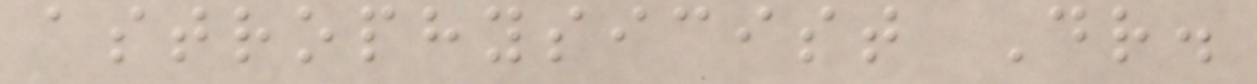astrophysicist Dr.
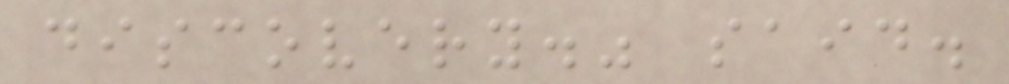discovery." said.
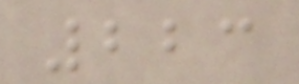223
